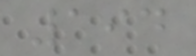194
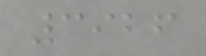3926
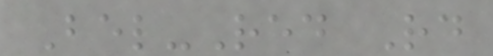Bel-Red Rd
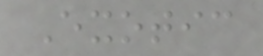Exotic
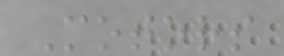Motors
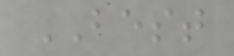BEST
